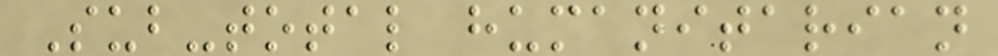Sub-total humanitarian
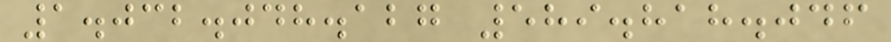1.032.048.127 589.818.046
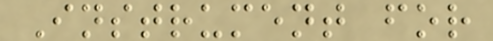Instrument for
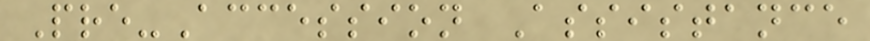Pre-Accession Assistance
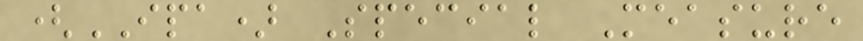(IPA) Special Measure
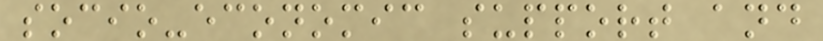socio-economic support and
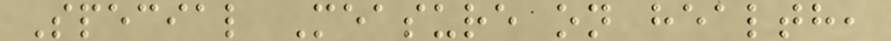Special Measure on health,
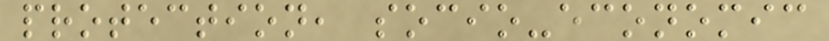protection, socio-economic
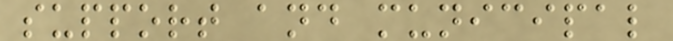support and municipal
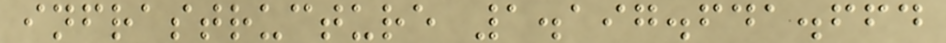infrastructure 1.197.641.664
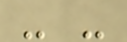- -
